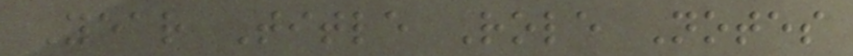Year Title Role Notes
